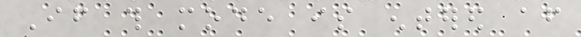If this mode is entered after
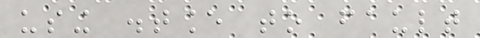using distance to fault
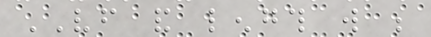VF and length will be
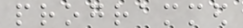programmed
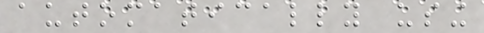automatically using
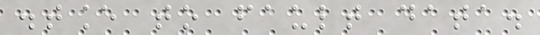distance to fault data.
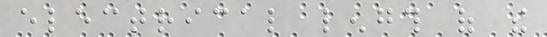electrical length of the
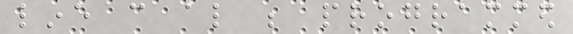line can also be programmed
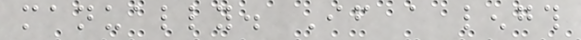manually. If a length
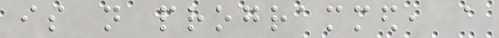is not programmed, a
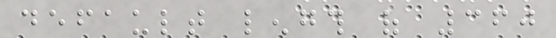default length of 360
